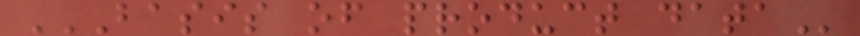BASIS OF PRODUCT DATA
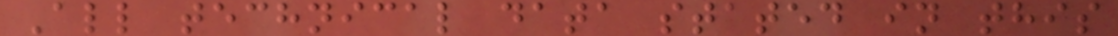All technical data stated in this
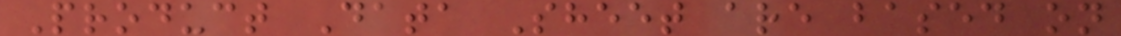Product Data Sheet are based on
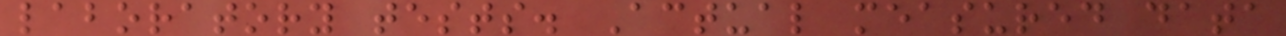laboratory tests. Actual measured data
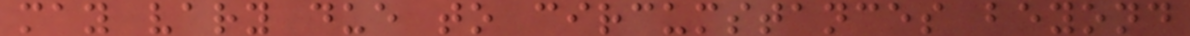may vary due to circumstances beyond
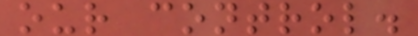our control.
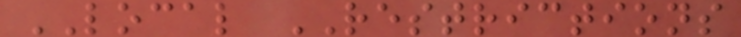LOCAL RESTRICTIONS
